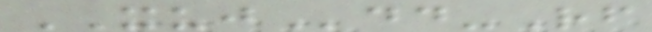XUJdd-Rf
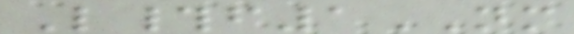L#f1NM
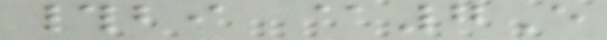#bi @7E
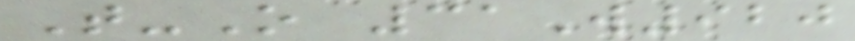T-O 31W920
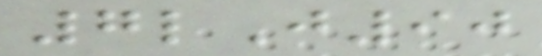7lJ90
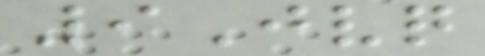9Jvq
